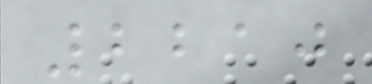2210
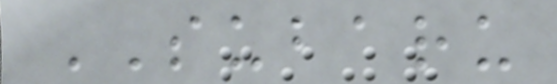SUBARU
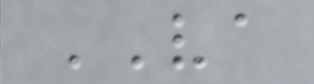VA
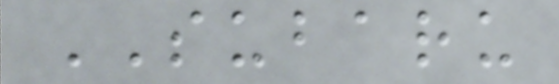SUBARU
